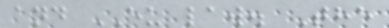and EU law. The
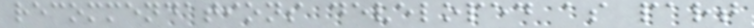recommendations developed as part
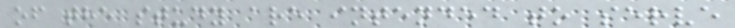of the study are intended to serve
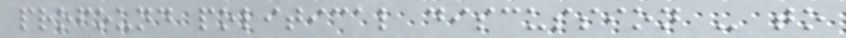profound political discussion - to
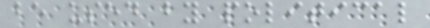be used by political
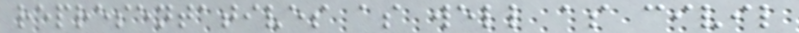representatives as well as civil
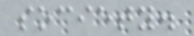society.
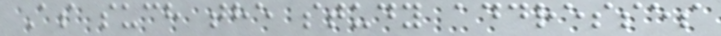As such the study addresses
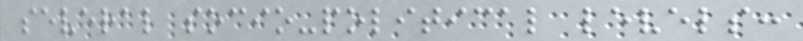several socio-political levels:
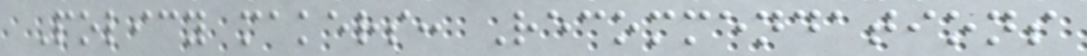Policy makers: Recommendations
